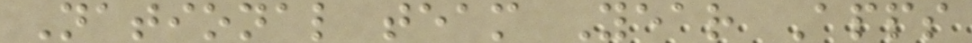National team Year Apps
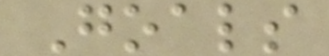Goals
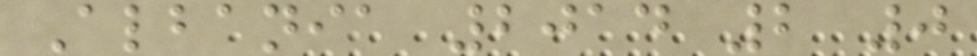Albania 2014 2 0
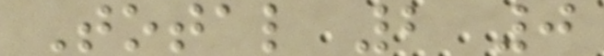Total 2 0
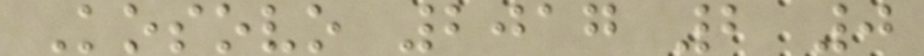Kosovo 2017 2 0
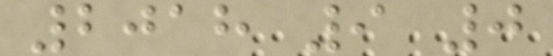2018 9 0
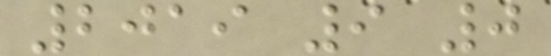2019 9 0
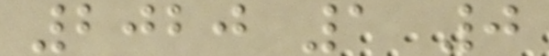2020 1 0
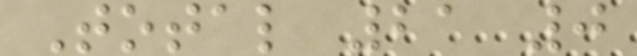Total 21 0
